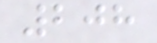208
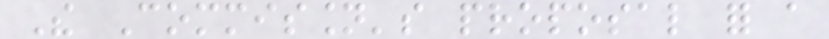The Commission's proposal for a
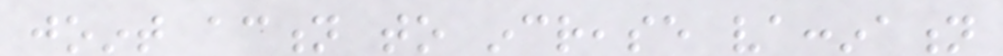joint action to increase vaccination
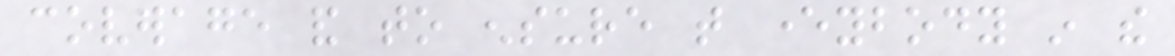coverage and to ensure that everybody in the
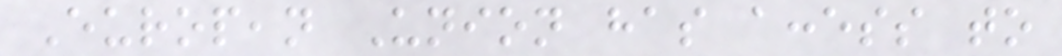European Union has access to
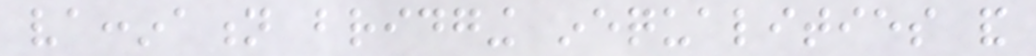vaccination bridging inequalities and
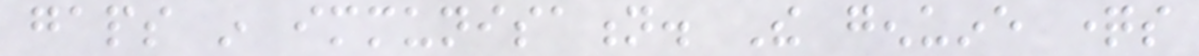gaps in immunisation. The genuine questions
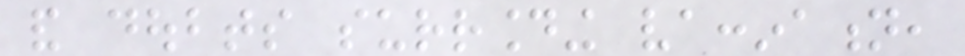and doubts surrounding vaccination,
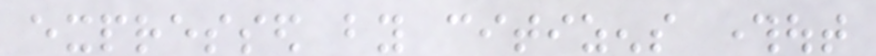expressed by citizens throughout
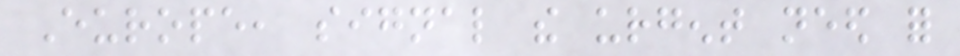Europe, signal the urgent need for
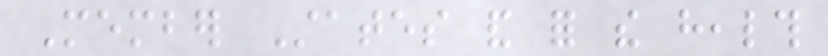Member States and for the health
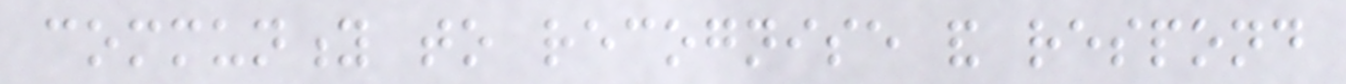community to recognise and respond
